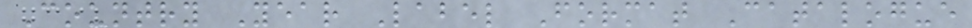Country Year Label Format Catalogue
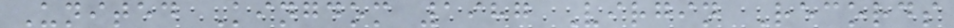United Kingdom 1987 Virgin Records
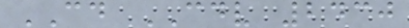CD CDV 2430
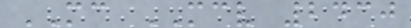MC MCV 2430
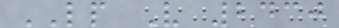LP V 2430
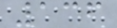136
